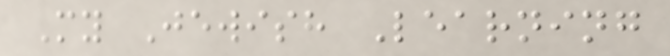My Jewish Learning
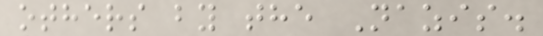others by the Nazis.
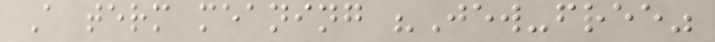A term meaning "Jew-free"
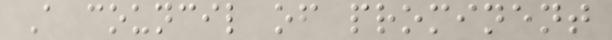A council of prominent
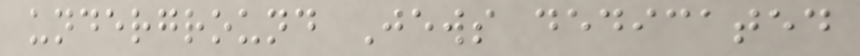underground Jews dedicated
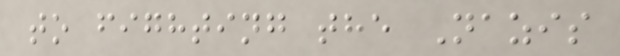to fighting the Nazis
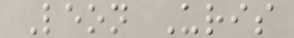Leon Uris
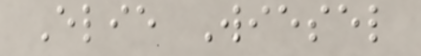Elie Wiesel
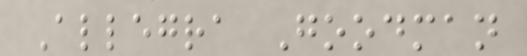Allegra Goodman
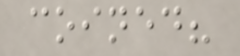coined?
